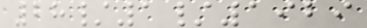28/1/1929
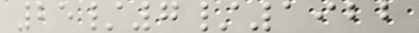25/7/1922
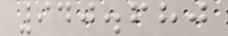940.680
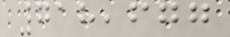718,677
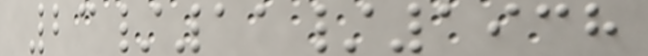23/11/1938
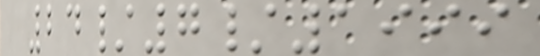24/7/1999
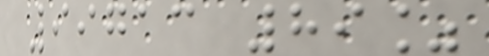99713 89%
